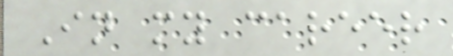In my career
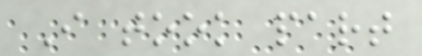I took part
